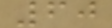60
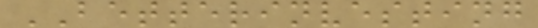BETTERINVESTING
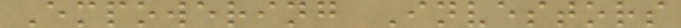Empowering Investors
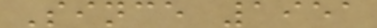Since 1951
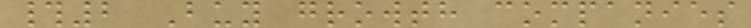#2 Buy growth companies
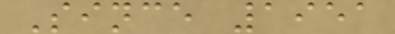Since 1951
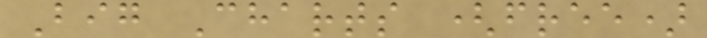Big Charts (free)
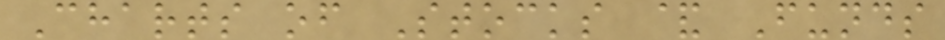Charts of Stocks & Funds
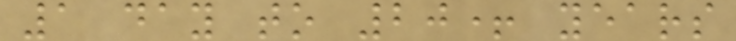1 day to 20+ years
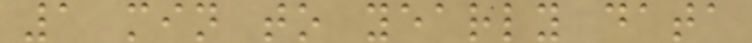1 min to yearly data
